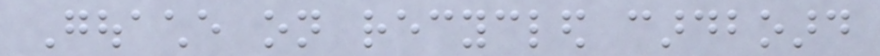Gouache on recycled cardboard
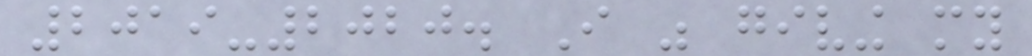2019-2020. I was giving my
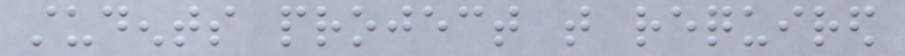students project that required
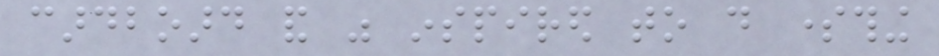cardboard and was inspired to do something
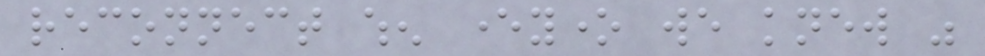reconnect when everyone we knew was
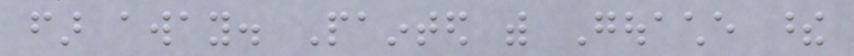far away. Painted with Gouache these
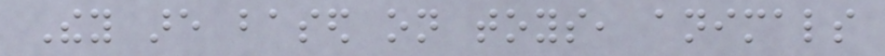They are based on toys, animals
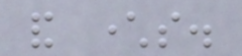and characters.
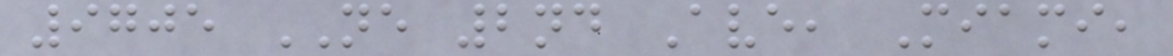9705 NE 2nd Ave, Miami,
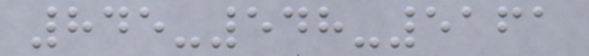845-548-5161
